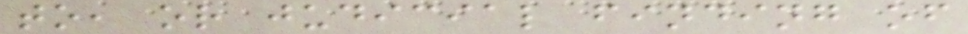to, or judicial finding of
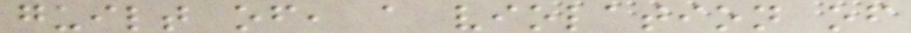guilt of, a violation of
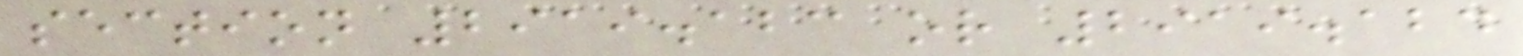section 2919.123 or 2919.124
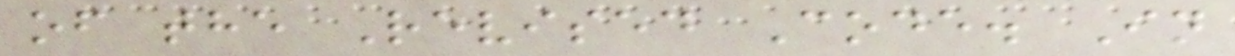of the Revised Code. In
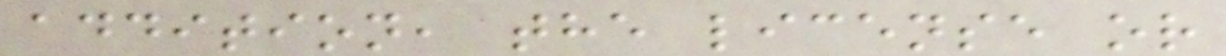addition, the license or
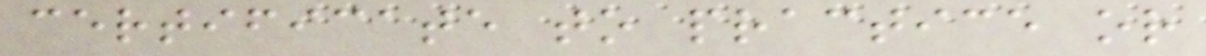certificate to practice or
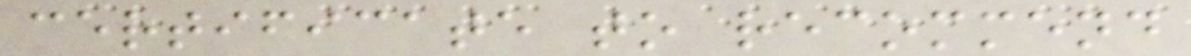certificate to recommend
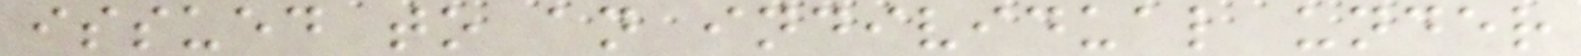issued to an individual under
